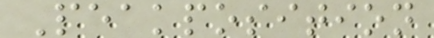Peakposition
